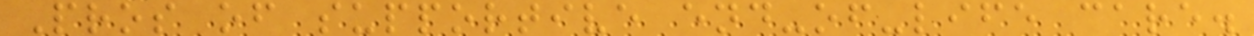Pros of supportive end-of-life care.
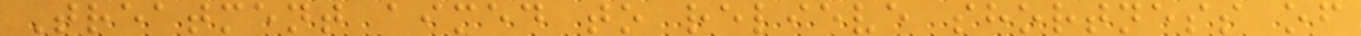Treatment aimed to relieve shortness of
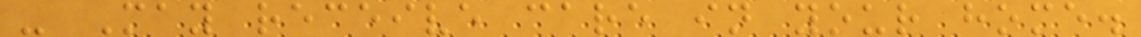- May receive care in your home.
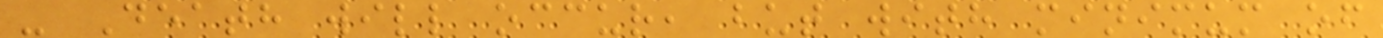- Death will occur, but with minimum of
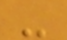-
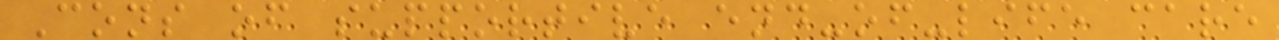Cons of supportive end-of-life care
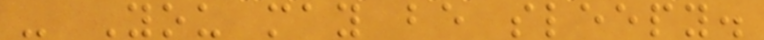- You may be sleepy.
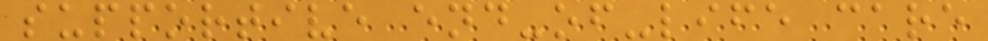supportive end-of-life care
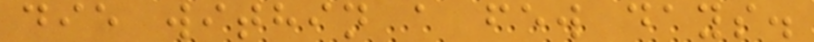die within a few days.
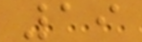19
